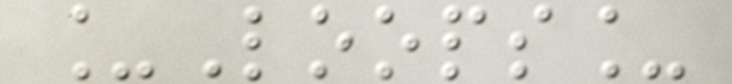_Loops_
